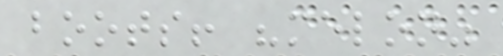boots! "melon"
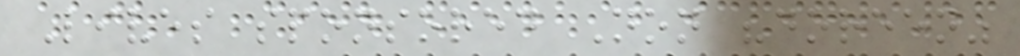Lives sponsored Non "doreen"
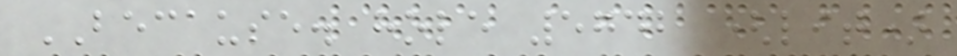BECAUSE. hole 5742 (lit)
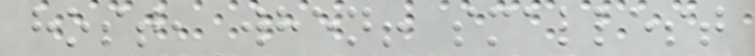host, when! smallest
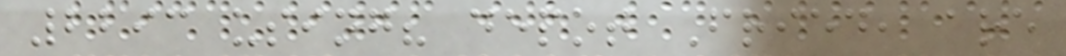2293 using? depot Fried, are
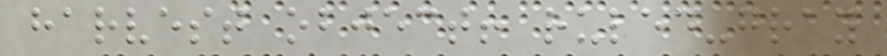harvest object! ruled-gray
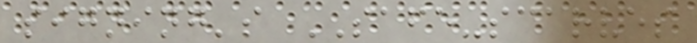signing's SAFE-scarves
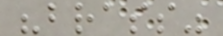"brass"
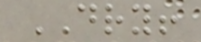DRY!
